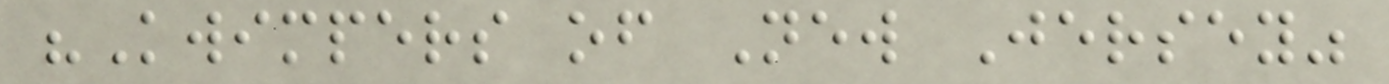"Kwimpers of New Jersey"
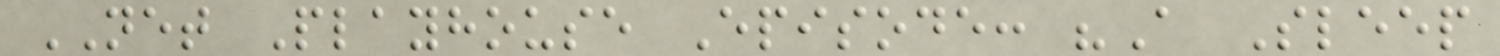NET Playhouse Episode: "A Sleep
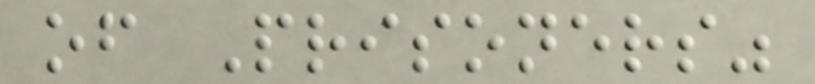of Prisoners"
